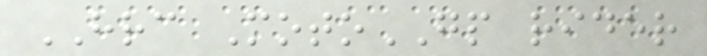HRC MotoGP rider
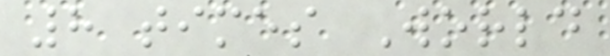8 times World
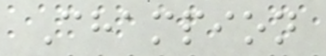Champion
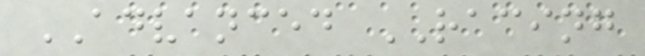ADVANCED RACING
